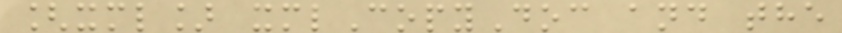[xml] xmlCopyDoc and the
